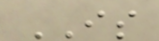IS
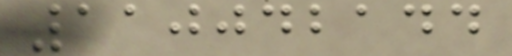110042144
